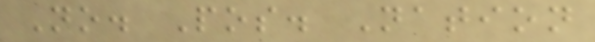No. Pos. Nation
